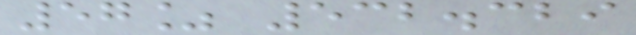57% 532.329
